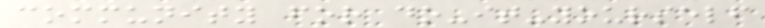community for do-it-yourself
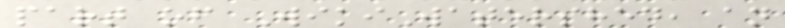part of WikiWatershed, an
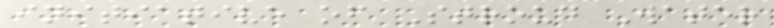initiative of Stroud Water
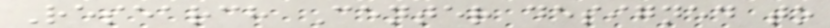Research Center designed to
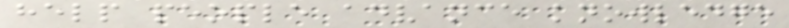help people advance knowledge
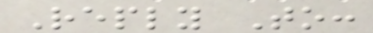Reply To:
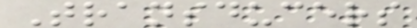Transducers
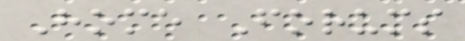Home Forums
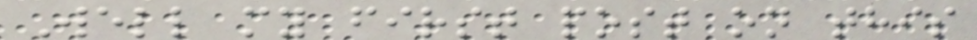Well my first post on this
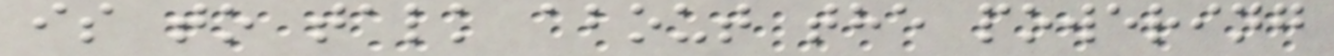is to talk about the powering
